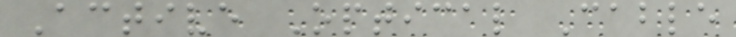Active Optical Cable
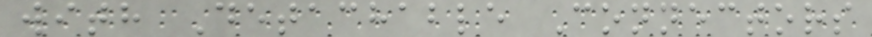with Detachable Connectors
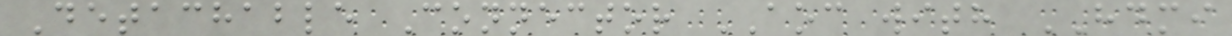Detachable Connector AOC with HDMI
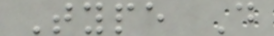Type D
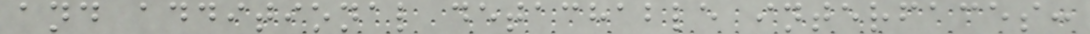and additional detachable interfaces:
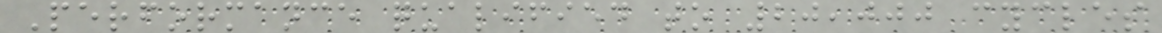Performance qualified to 20,000 cycles
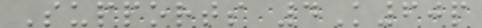Supports 4K60p
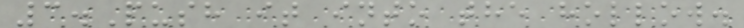3.Push it into the hollow.
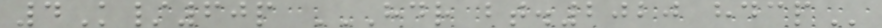4K/60p HDR BT.2020 HDCP
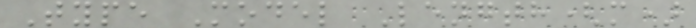Type Model Length(m)
